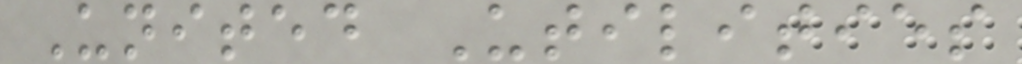United Utilities
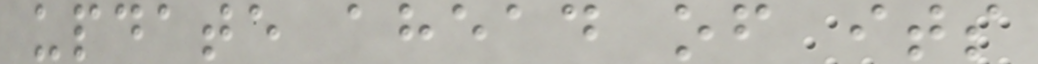update ahead of its
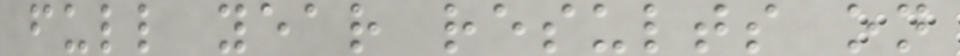full year results on
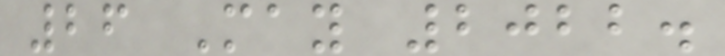26 May 2022.
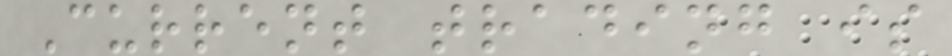Current trading is
